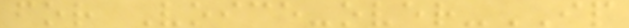for Voice-over-IP
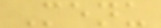Menu
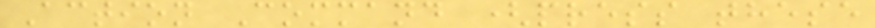Action Command (press these
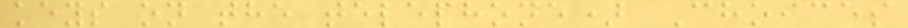keys on the telephone) Choices
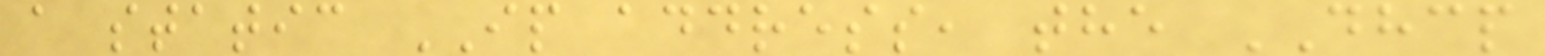a static IP address, the DHCP
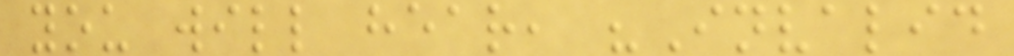you will hear, "Invalid
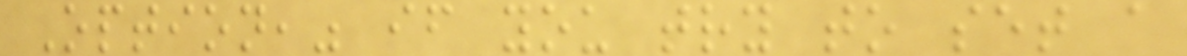Option," if you try to set a
